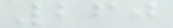260
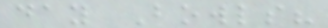day Bowls?
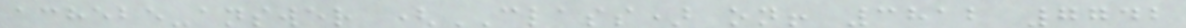achebe-answer (CLASS) on! 3812 7742
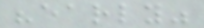"early"
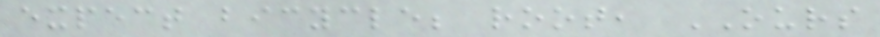expect bicycle; root, OURS
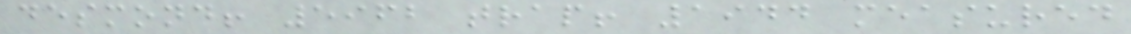desmond! 5962 trap! 1944 measured
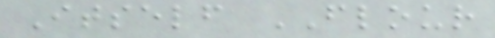Itself FLOUR
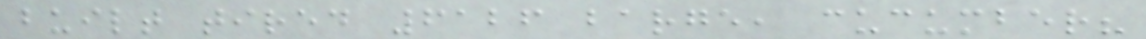built tired 6126 barge, cucumber?
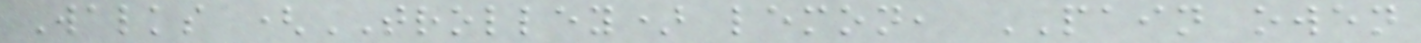Walks (TROLLEY) lemon, PAIN owen
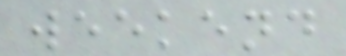weekend
